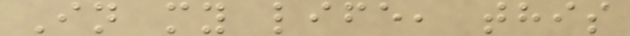In my life, this
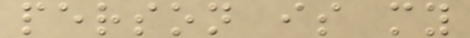person is my
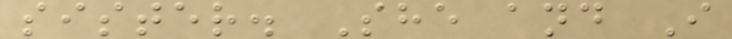sister. She and I
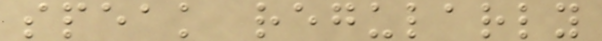speak regularly
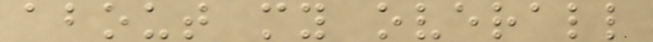about my overall
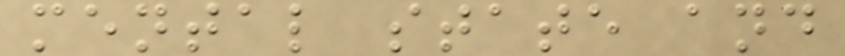mental state and
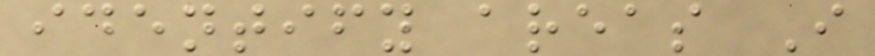identify areas I
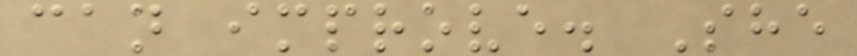can improve. She
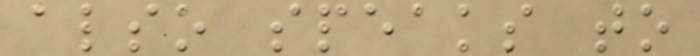also speaks to
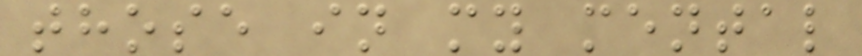those in my mental
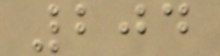204
